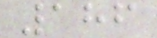186
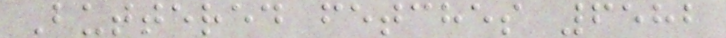Buttered fetches 6582
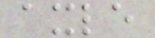axle
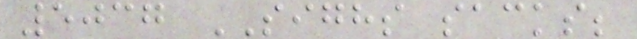5037 SIGHS sacks;
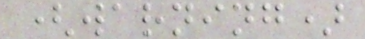(warning)
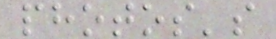photos's
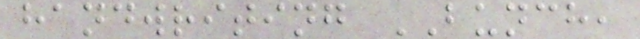handwriting BUNCH,
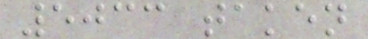5033 taken
